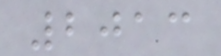2013
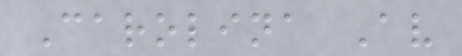Carolina Av
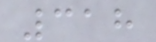318
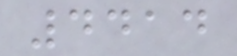4414
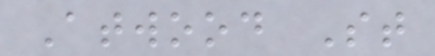Atwood St
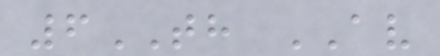6TH AV
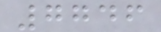7746
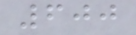600
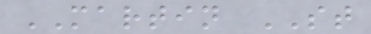MARTIN ST
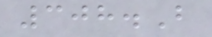308.B
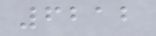6212
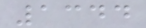1344
